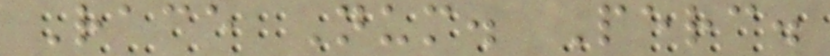Race Num. Perc.
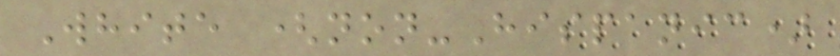White (non-Hispanic)
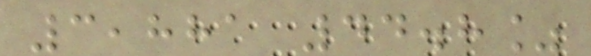3,881 44.8%
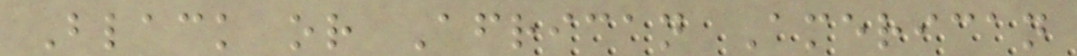Black or African American
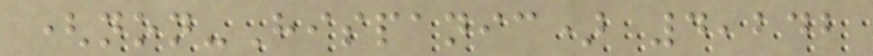(non-Hispanic) 4,242
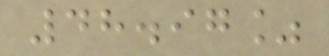48.97%
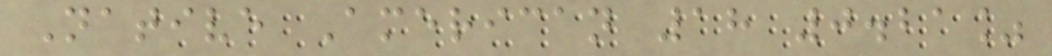Native American 18 0.21%
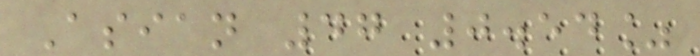Asian 47 0.54%
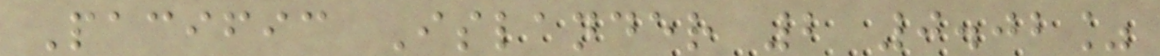Pacific Islander 2 0.02%
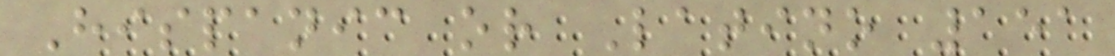Hispanic or Latino 151
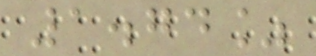1.74%
